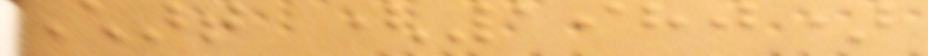Chart (1980)
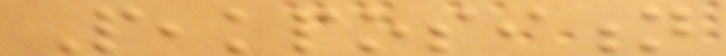Peakposition
